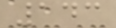143
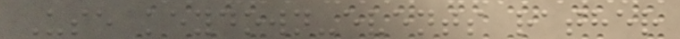Use keydown-events rather
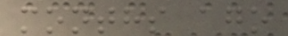months ago
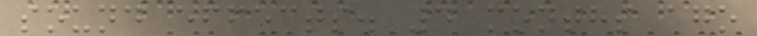sound effects. 4 months ago
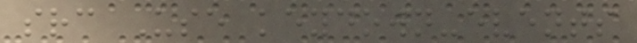src Use keydown-events
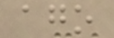ago
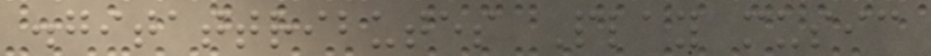.gitattributes Play music
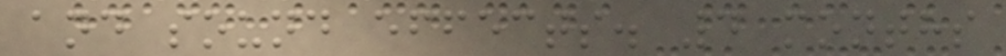and sound effects. 4 months
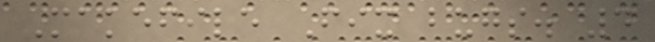Makefile Fix bugs. 4
